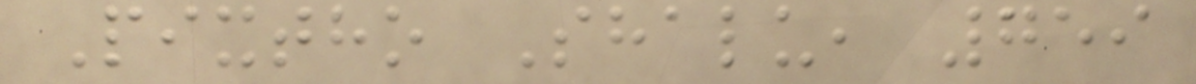Pixtho Shalu, 759
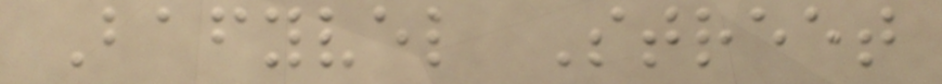Bafyvel Street
